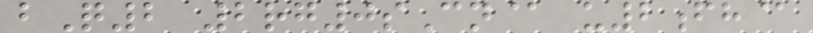bQ2 2rg0sCn@ u2fh@
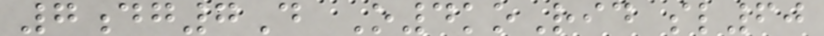7dg7D O4koRid sl60
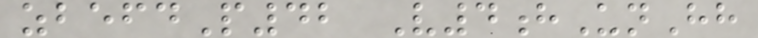zbefdP42 V4hUnHh
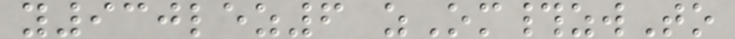y930lez6 zOm#zwTo
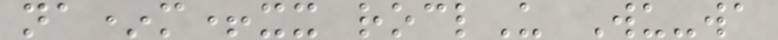na*m+xx roclU Wu-wa
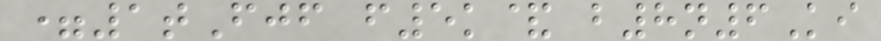=1tFjf f5k& b8n6Ki
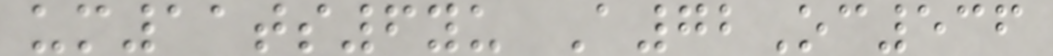um11ts6yu A72Oc536
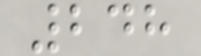248
